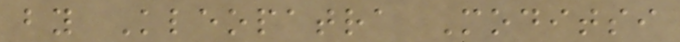by Kleopatra Moditsi
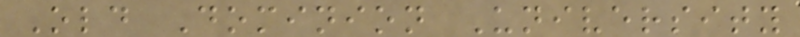Old Dominion University
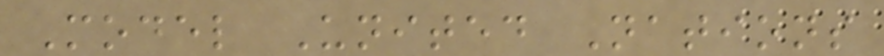Model United Nations
